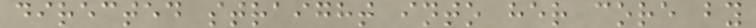directed straight into her core by
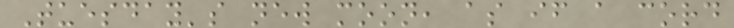Tuesday's new moon, as if a cord
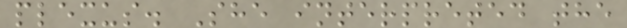plexus. She interpreted the
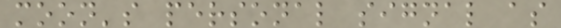moon's personal signal as
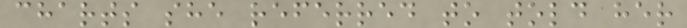charts she referred to told her
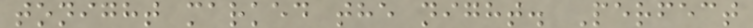tonight marked the night. Perfect
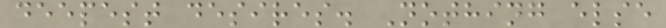deepest desires. Nothing else
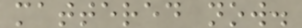mattered now.
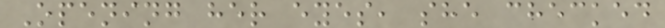Opening her eyes, she checked
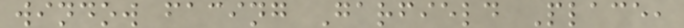window facing Garfield Place,
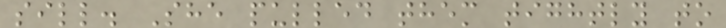sill. She pulled them tightly to
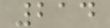214
